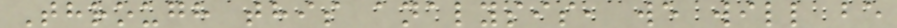Through this analysis, we will be
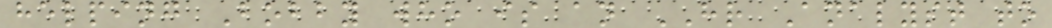helping Bobby who is an HR Analyst to
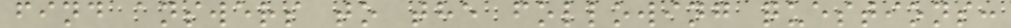find answers to the following questions:
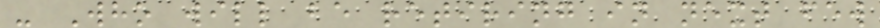- Who will be retiring in next few
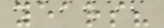years?
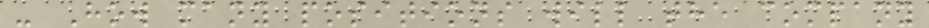- How many positions will the company
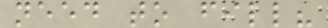need to fill?
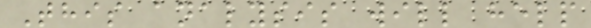This analysis will help
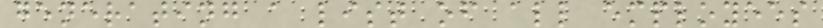generating a list of all employees
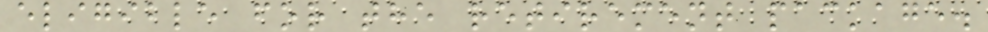eligible for the retirement package.
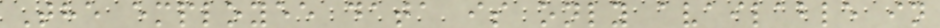The employee data is only available in
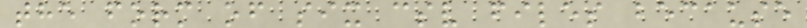the form of six csv files because
